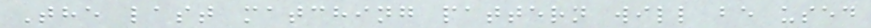The last matching pattern will be used
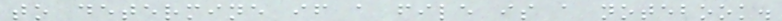to determine if a file is a notebook.
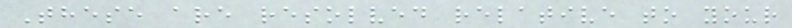These are resolved relative to your
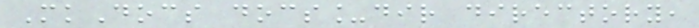MkDocs docs_dir directory,
